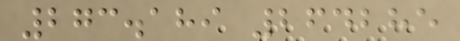273.189 264285
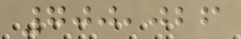700,026
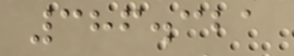386.321
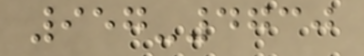957-4730
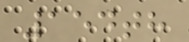154th
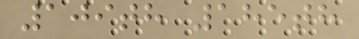109th 185th
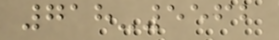718-5562
